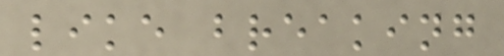like breaking
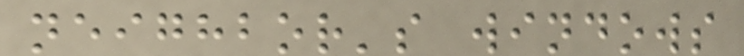neighbor's windows
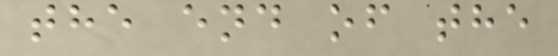the end of the
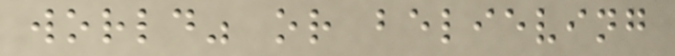world" or believing
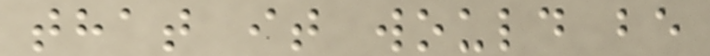that it would be
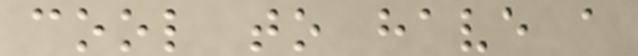cool to have a
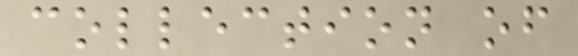collection of
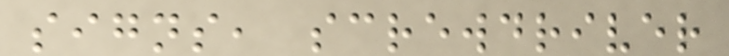signs, screwdriver
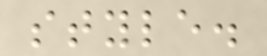style.
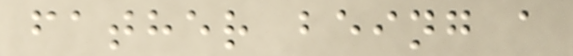father being a
